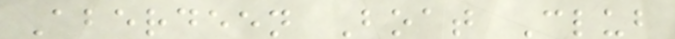Aberdeen Boat Club
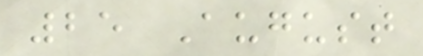25 August
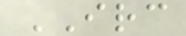IRC
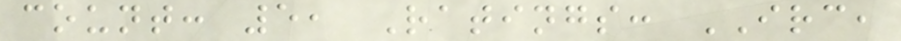count: 5, Ratings: IRC,
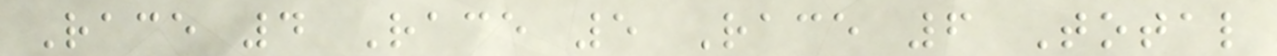Race 4 Race 5 Race 6 Total
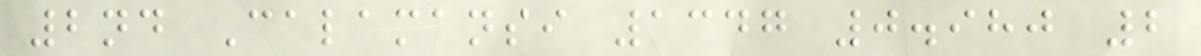2nd Calamansi 1347 0.980 2
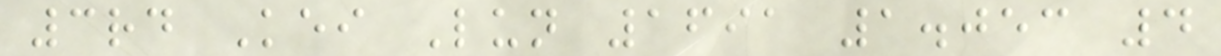3rd Kei Lun 1691 1.053 4
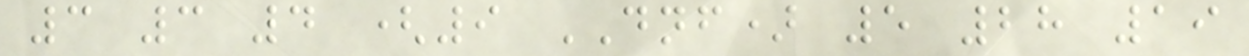3 3 4 (9 DNF) 5 28 19
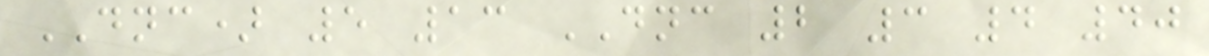DNC) 5 13 DNC 2 3 4 40
